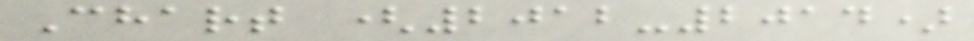Chart (2012-2014)
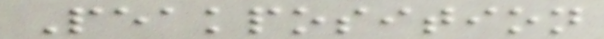Peakposition
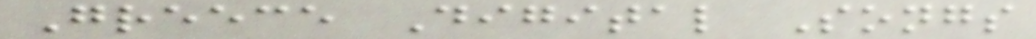Greece Digital Songs
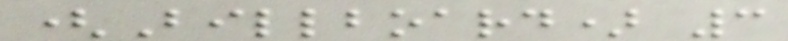(Billboard) 3
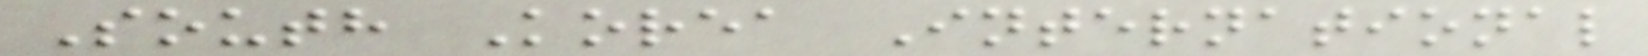South Korea International
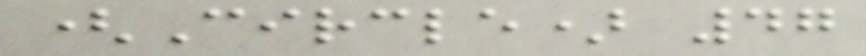(Circle) 47
